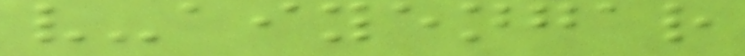v-aiyengar
